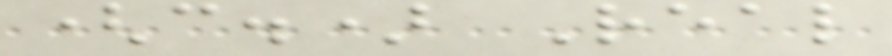(c.) Real
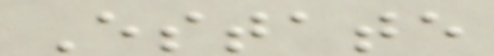Estate
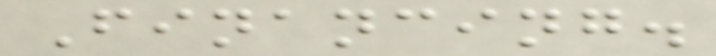Financing.
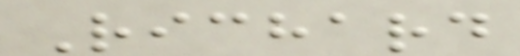Richard
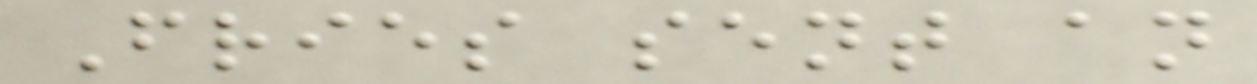Fries sent an
